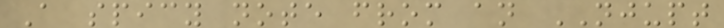A spicy note from an NJUPT
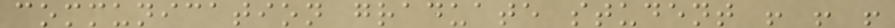communication graduate student ! ! !
